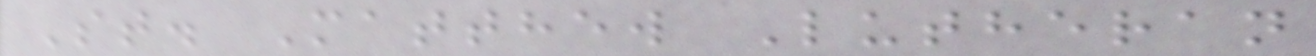St. Matthew Lutheran
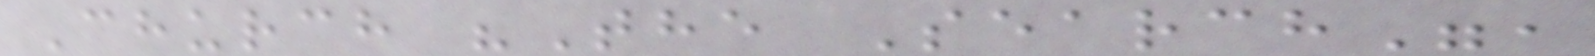Church "The Search",
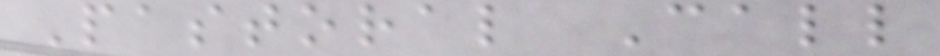Pastoral Call
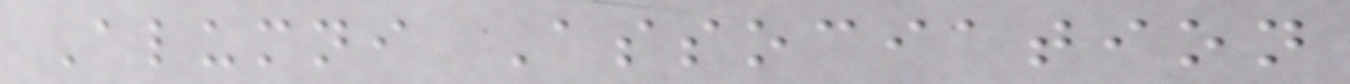Alumni Association
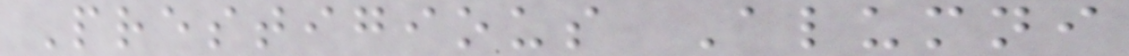Prestigious Alumni
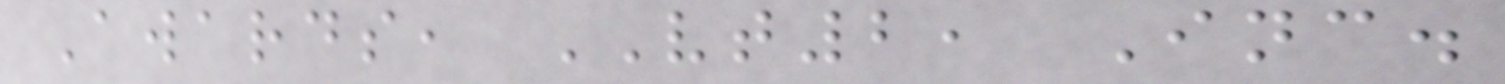Awards, VT2, Inc.
